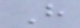H
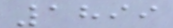1899
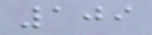109
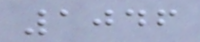1046
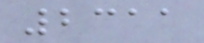2311
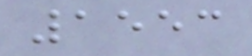1553
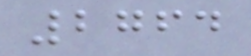2764
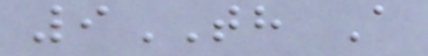9TH A
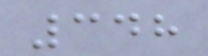348
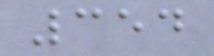354
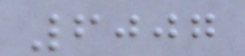6007
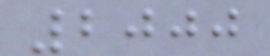2000
